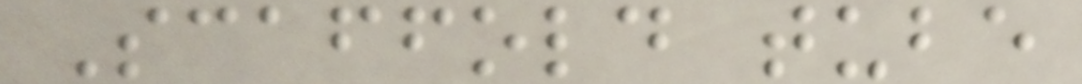Scaffold tube
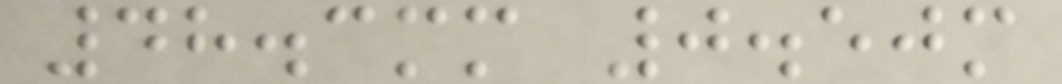48.3mm 0.50m
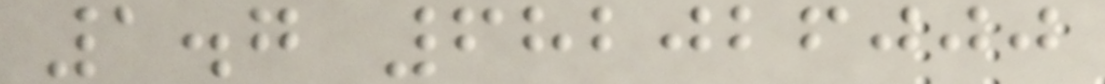1.7 682026000
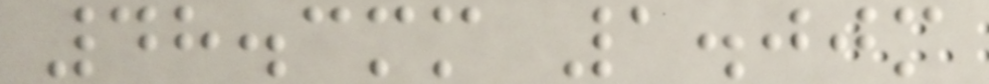48.3mm 1.00m
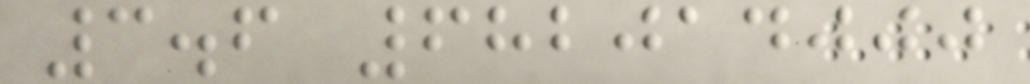3.6 682014000
